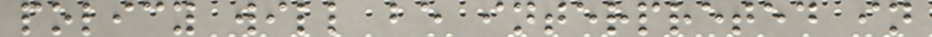policy will be interpreted in
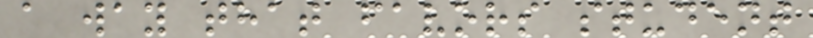a way that favors student
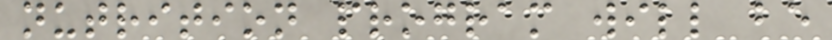nutrition program will be
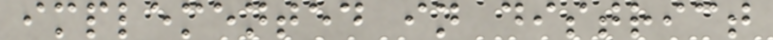implemented in district
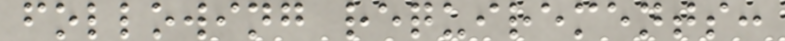following requirements:
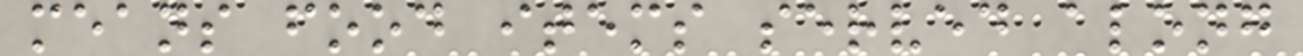means food items served along
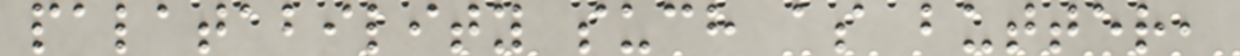palatability such as butter,
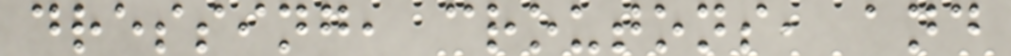dressing, croutons, and
